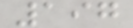197
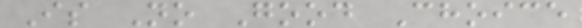Is No Good Choice
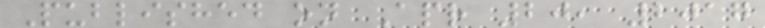Published on Apr 20, 2017
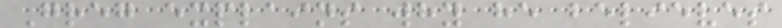Greg explains why he believes
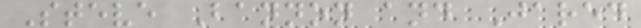Steve Bannon and Jared
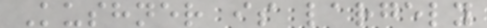Kushner is largely
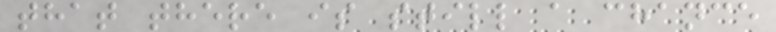that there is still a chance
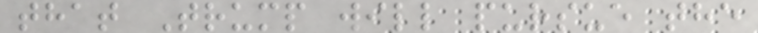that Trump will pursue the
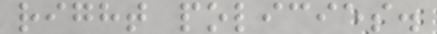right policies.
